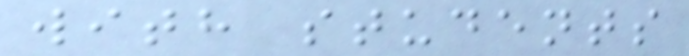with students
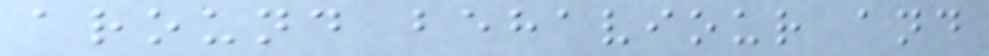around behaviour and
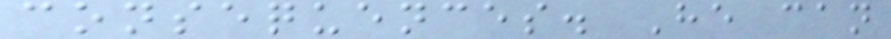consequences. He can
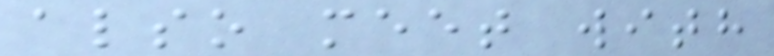also meet with
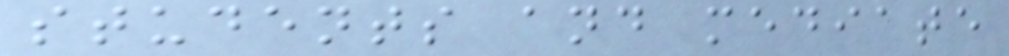students and mediate
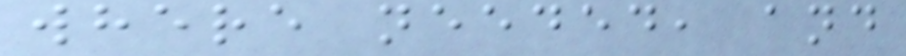where needed, and
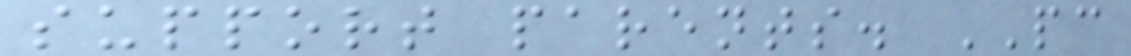support parents. PC
